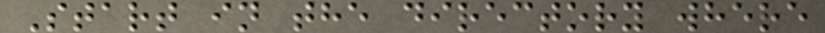Start in the directory where
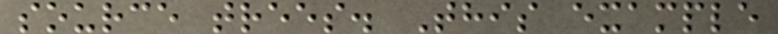source trees. This example
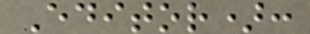Editor):
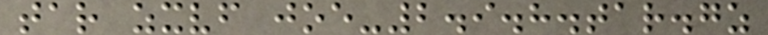tar zxvf joe-2.9.8.tar.gz
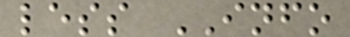less INFO
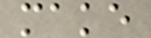make
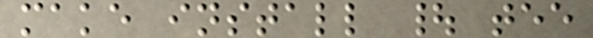make install | tee
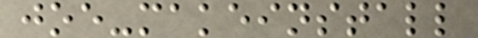joe-makeinstall
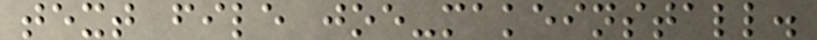text file joe-makeinstall.
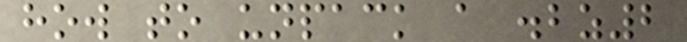how to unpack a .bz2
